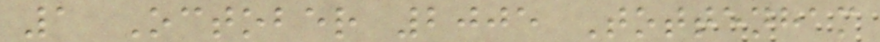1 October 2005 Tottenham
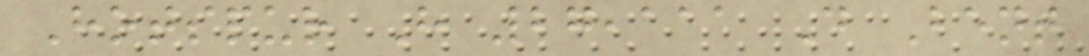Hotspur H 27,111 D Bent
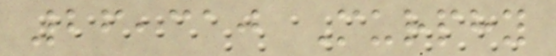26,310 Murphy
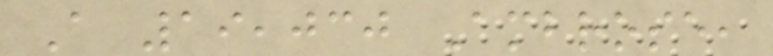A 19,030 Ambrose,
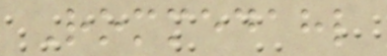Rommedahl
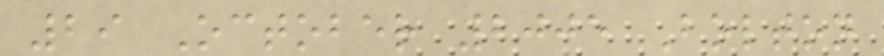29 October 2005 Bolton
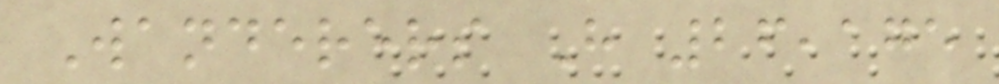Wanderers H 26,175
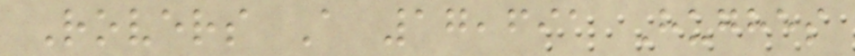Rovers A 17,691 Hughes
